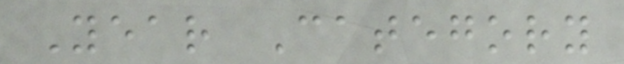Year Category
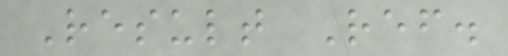Result Ref.
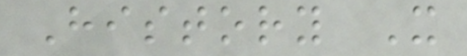History X
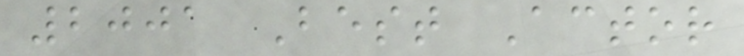2001 Best Actor
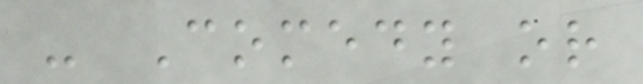- Comedy or
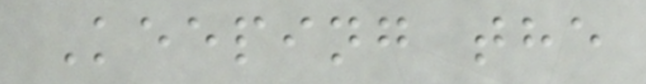Keeping the
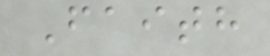Faith
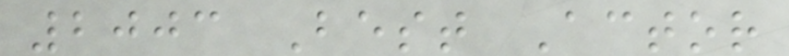2003 Best Actor
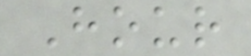Hour
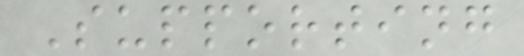Supporting
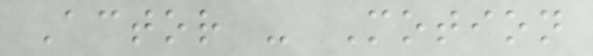Actor - Motion
